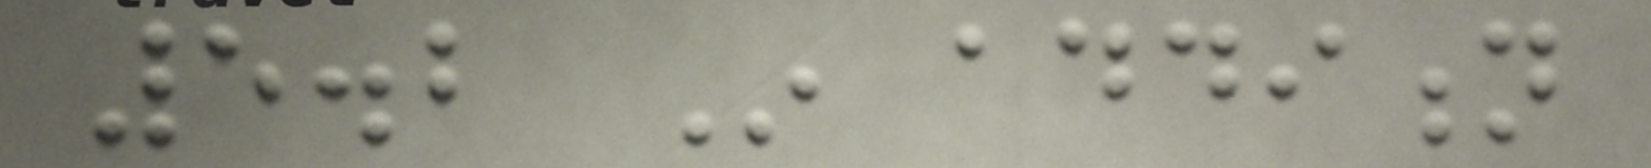5.2 In addition
